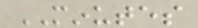MINUTES
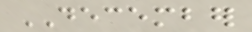DECEMBER
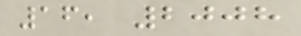16, 2008
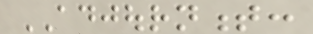ADJOURNMENT:
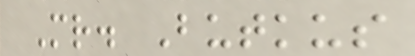Mr. Butkus
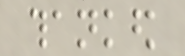thanked
